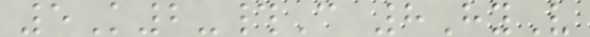5K2-#C 8HyV
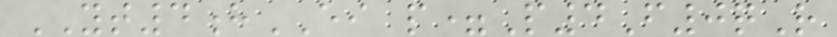YT4hEI p=P4F0qR
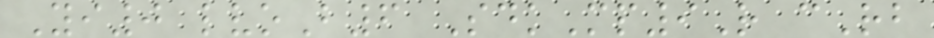Yi0 lvoB6 SdkMp9R cRb
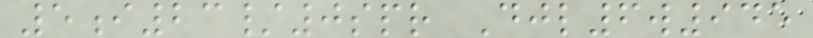5i23/0spr Djl6w945
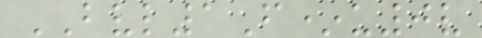BVL1F*u0v
